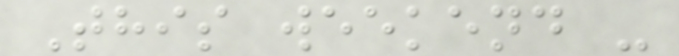This weekend -
